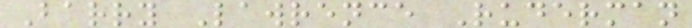Barry Lawrence Ruderman
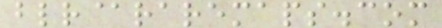blr@raremaps.com
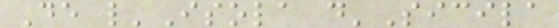De l'Isola d'Sicila
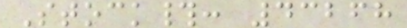Stock#: 43268
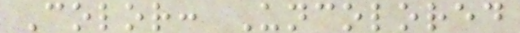Color: Uncolored
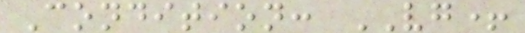Condition: VG+
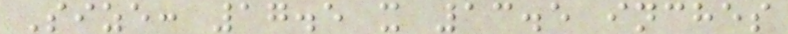Size: 17.5 x 13.5 inches
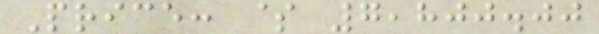Price: $ 7,800.00
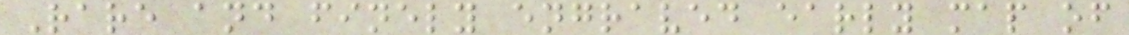Rare and finely engraved early map of
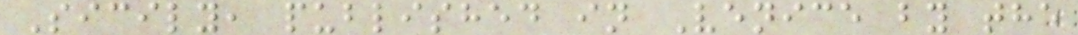Sicily, published in Venice by the
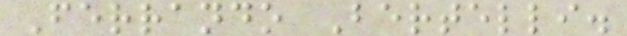Ferrando Bertelli.
